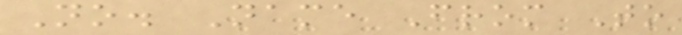No. Name From To
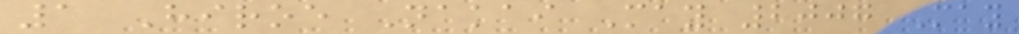1 Hiroe Nakai May 2007 May
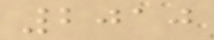2010
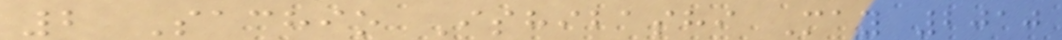2 Sachio Ishibashi May 2010
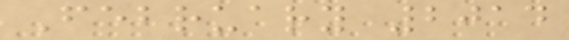February 2014
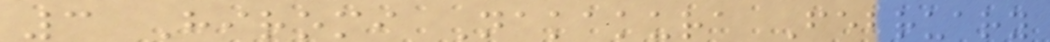3 Hiromi Nakakura February
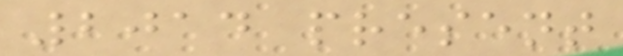2014 present
